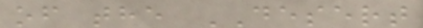of the DESERT
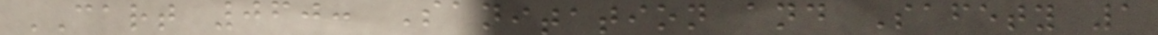CART 060: Sanitation and Safety 1
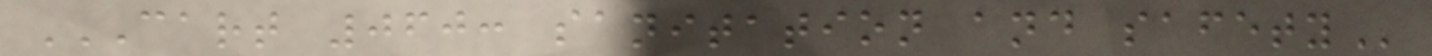CART 060: SANITATION AND SAFETY
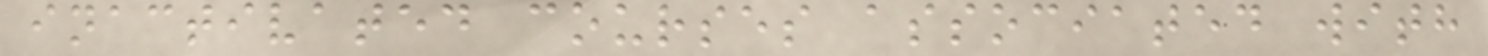inactivated courses associated with
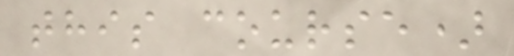this course)
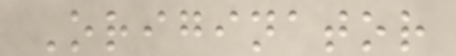Originator
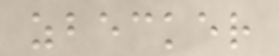zbecker
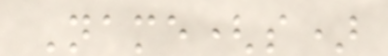Name(s)
